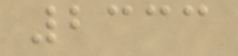2333
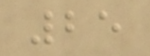25
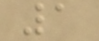1
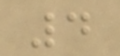4
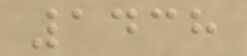1438
